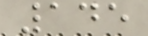145
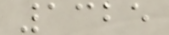1325
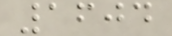1604
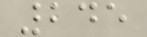245
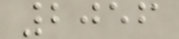2056
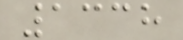1338
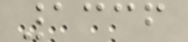1336
